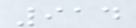914
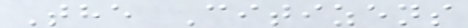The Citizens
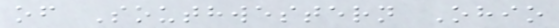of Southwestern Ohio
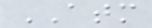ATM
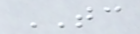TC
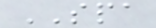SPA
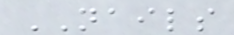NAILS
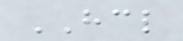HCL
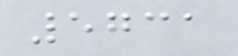5731
